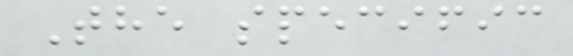The specific
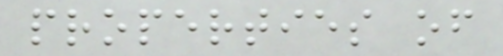properties of
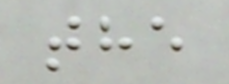the
